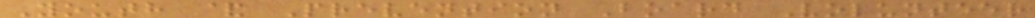Youth & Prevention Board Volunteer
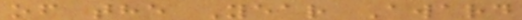of the Year Award
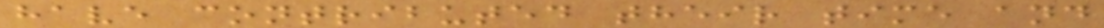have contributed their time and
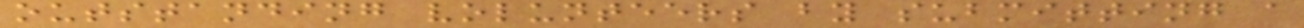outstanding volunteers by submitting a
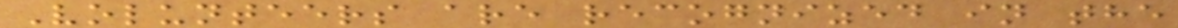Volunteers are recognized in the
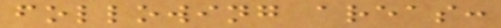following areas:
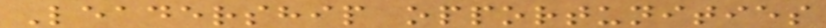Leadership opportunities
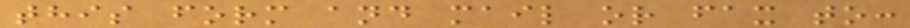this form and mail or fax to:
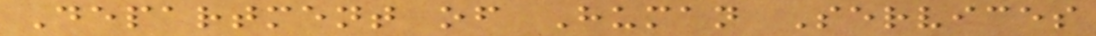Department of Human Services
